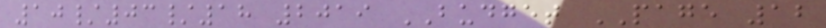10/03/18 2019 BUDGET PAGE 12
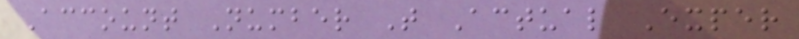Account Number T Actual Exper
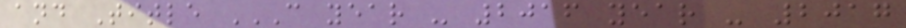and Title C YEAR - 2016 YEAR - 2017
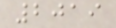2019
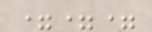===
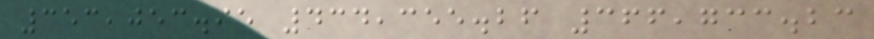353,053.95 434,355.26 366,733.23
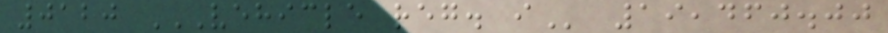0120 VEHICLE REG. I 19,460.00
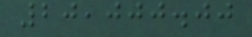20,000.00
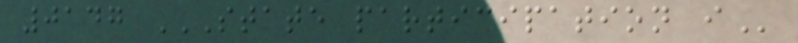0147 STATE PARTICIPATION I
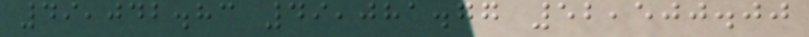49,042.83 49,081.77 52,500.00
